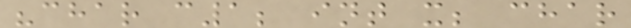"char c1; int x; char
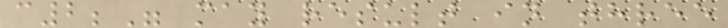c2;" may result in three
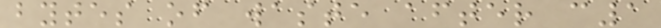bytes of waste after c1
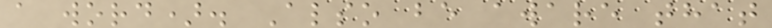a word). Also be aware that
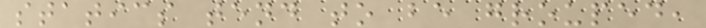statics tend to be grouped,
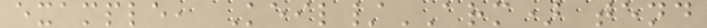example, Keil/ARM) tend
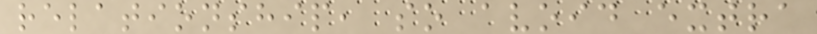relationship, so avoid extra
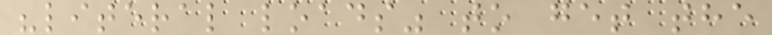"literal loads" to get the
